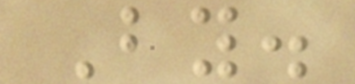By.
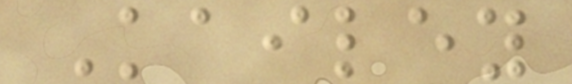Kailey
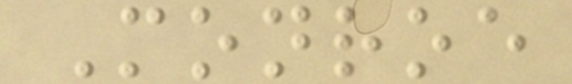Monroe
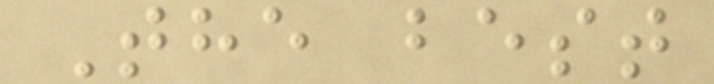The best
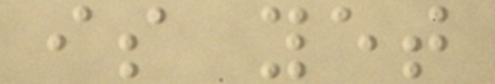is yet
